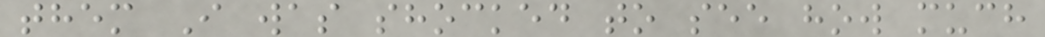them I was shocked to see how much
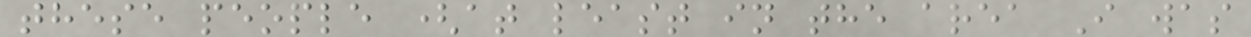these people (at least in the area I was
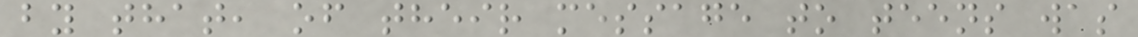by that, of their message to teens was
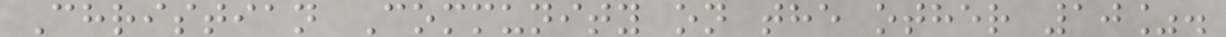Christian Community on the other 10%.
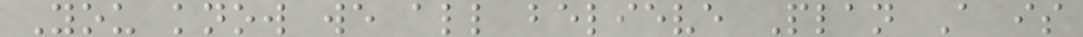You know we all believe Plan A is
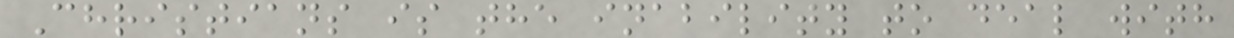Christians is the inability to deal with
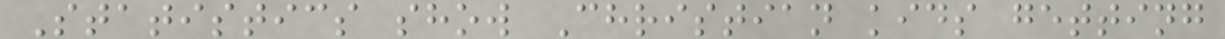Statistics show Christian kids getting
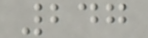247
